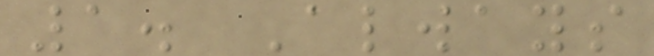1. Always
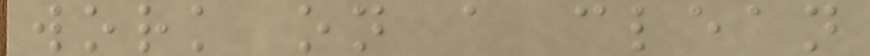work on a clean
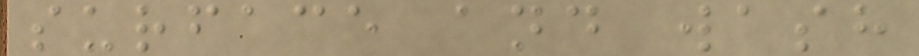surface and wash
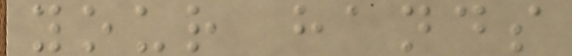your hands
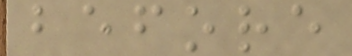before
